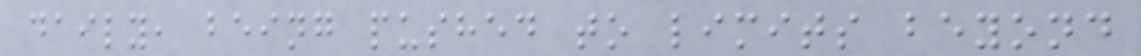daily, being pushed to limits beyond
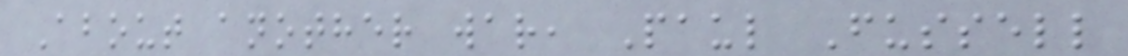About another war, Paul Fussell
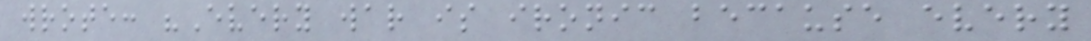wrote: "Every war is ironic because every
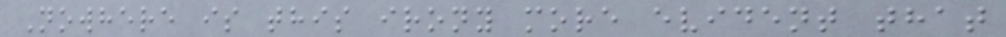Nowhere is this irony more evident that
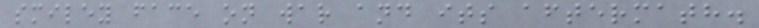smiley face on war and its aftermath.
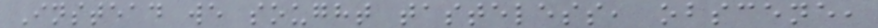Instead we sought tasteless, obscene,
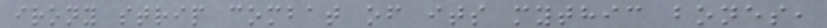irony strip combat of its mythic bones,
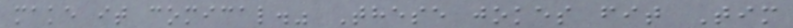make it comical." These jokes fit Tim
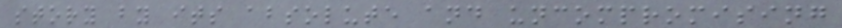story by its absolute and uncompromising
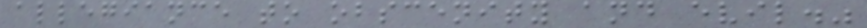allegiance to obscenity and evil."
